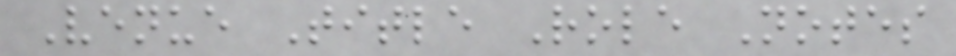Venue Title Role Notes
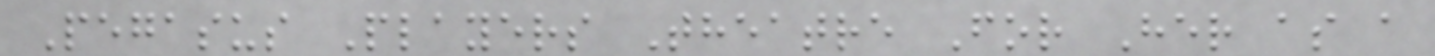Pegasus Players Theatre For Her as a
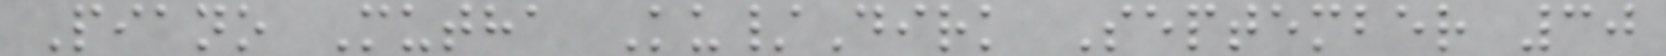Piano Mutha Ku/Dirk September 30
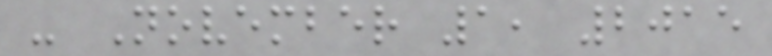- November 1, 2015
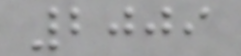2009
